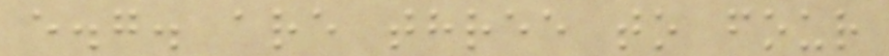e.g. are three to four
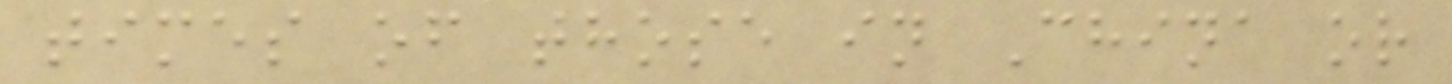times of those in China or
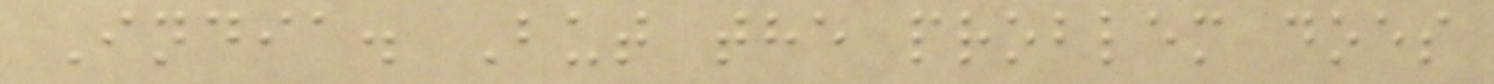India. But the problem does
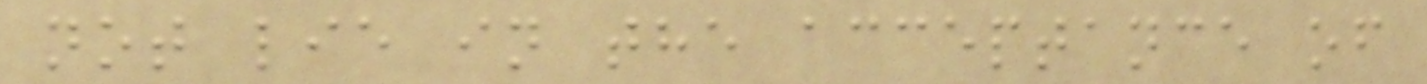not lie in the acceptance of
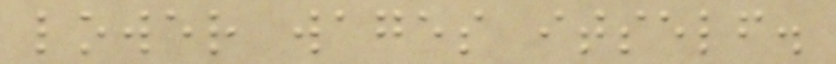lower wages itself.
